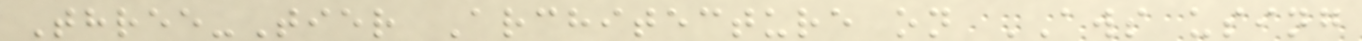Three-Tier Architecture on AWS using
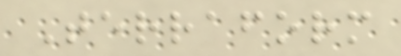Terraform
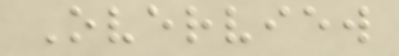Overview
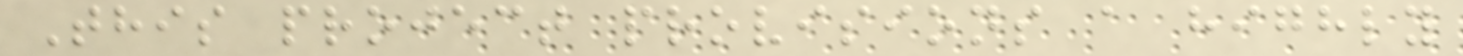This project provisions a highly
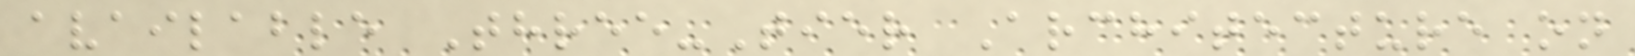available Three-Tier Architecture on
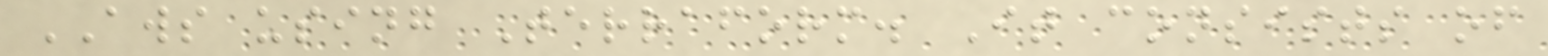AWS using Terraform. It consists of
